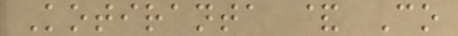Kotiranta & Co
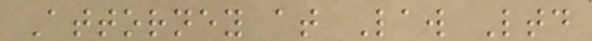Attorney at Law Ltd
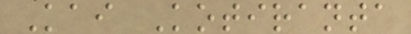Kai Kotiranta
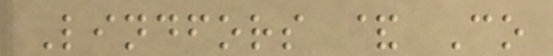Lindfors & Co
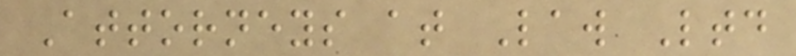Attorneys at Law Ltd
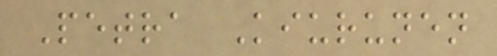Petra Kiurunen
